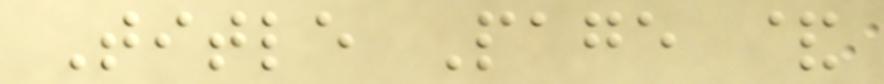Title Page &
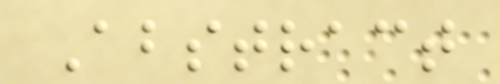Abstract
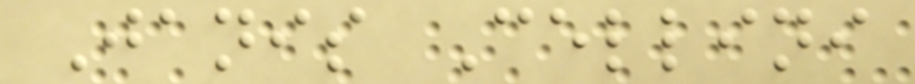Janis Cellini
